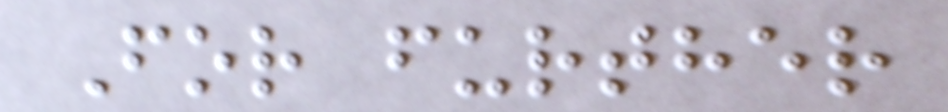For further
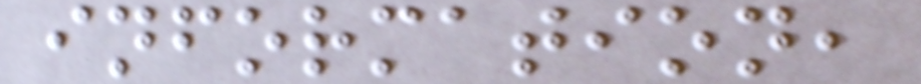information,
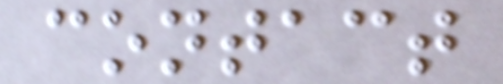contact
